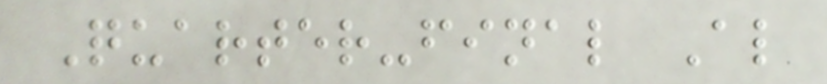Quarter-final Al
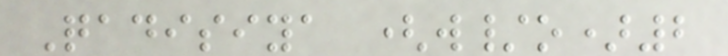Qadisiya (w/o)2
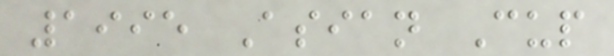1995 Asian Cup
